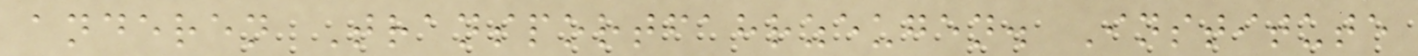anderen Transportfahrzeugen. Institute
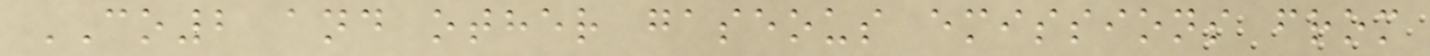CO2 and other gaseous emissions from
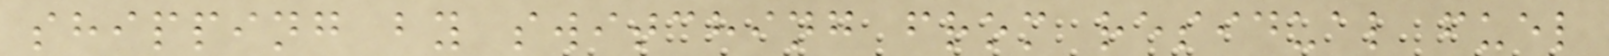shipping by switching from residual fuel
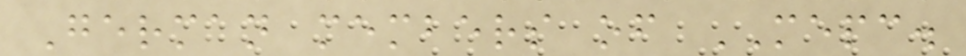German members of MEPC.
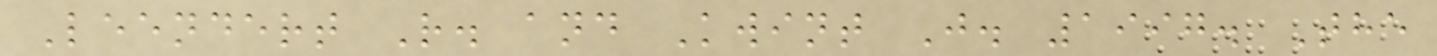Leendert R. and Kwint J. 1997. The
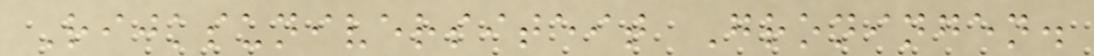Rijksuniversiteit Groningen.
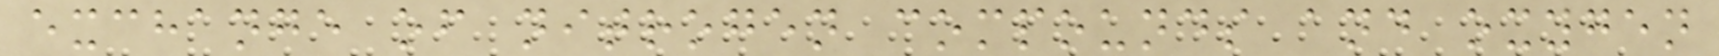exchange of nitrogen compounds and oxygen
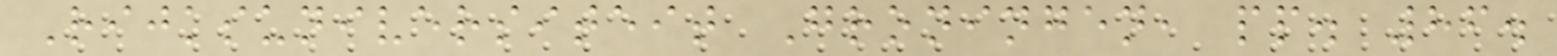Rijksuniversiteit Groningen, pp. 86.
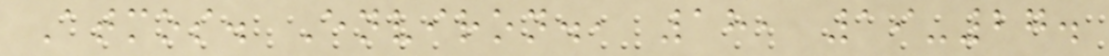Atmos. Environ., 18, 19-27.
